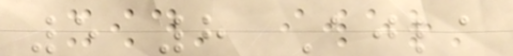5 8 Ajla
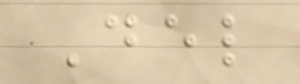Del
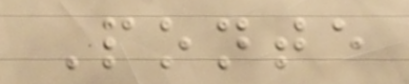Ponte
